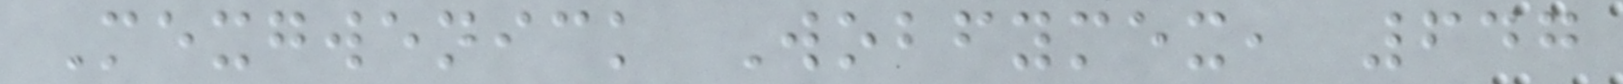Mexgwenick Wobfymex, 647
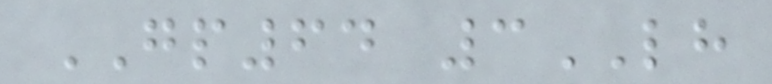GP64 3LH
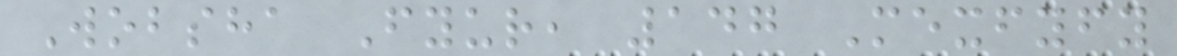Wobsha Fyur, 147 Mexfyfy
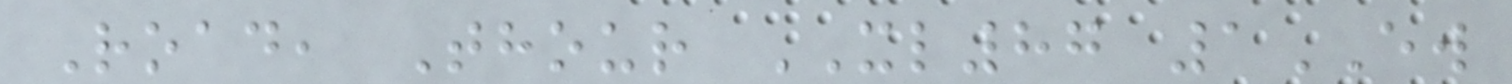Road, Thour XL87 1EW
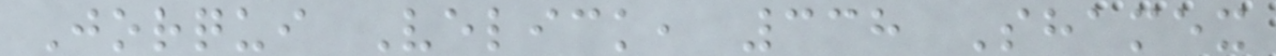Jorqui Velick, 338 Shamex
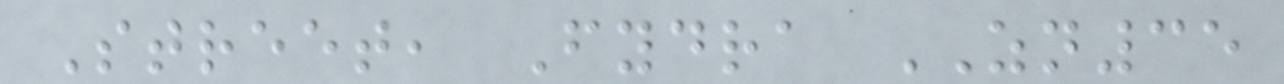Street, Fydra ZN35
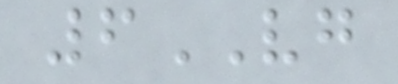6VG
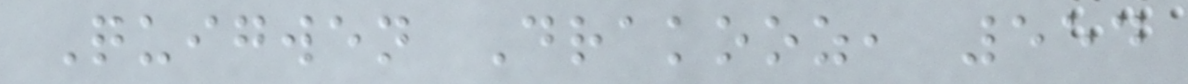Quigwen Drakooz, 554
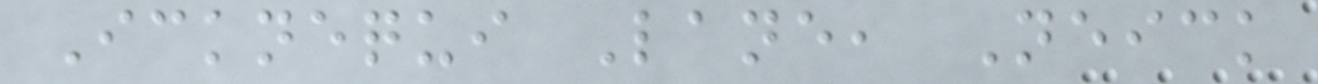Icknequi Lane, Neick
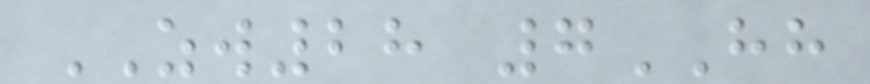ZW28 7HH
